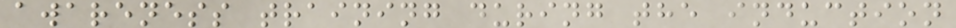awareness training during the induction
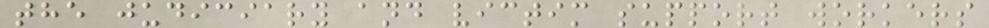the judiciary and victim support workers
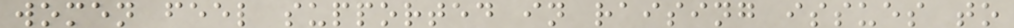women feel supported in raising issues to
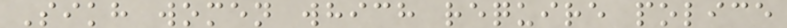Sikh women which require police
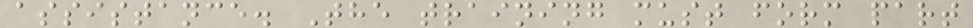assistance. The training must form part
